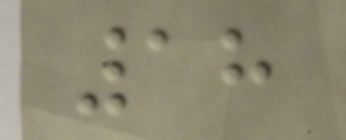18
